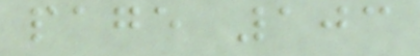page 103
